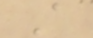A
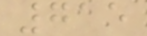715
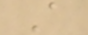A
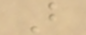B
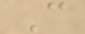C
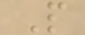P
